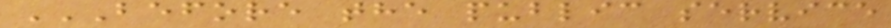BEFORE THE PUBLIC SERVICE
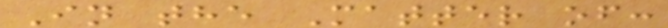In the Matter of:
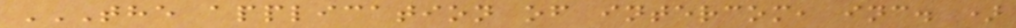THE APPLICATION OF INTERCOM, INC. )
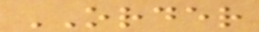ORDER
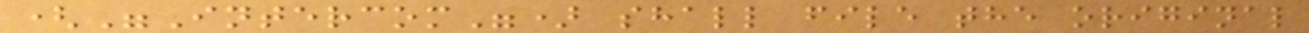("Intercom") shall file the original
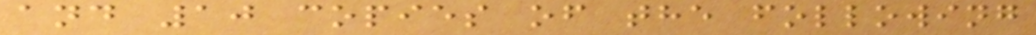and 10 copies of the following
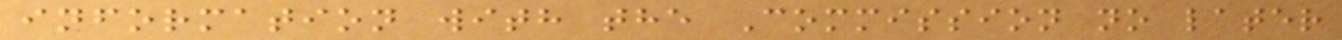information with the Commission no later
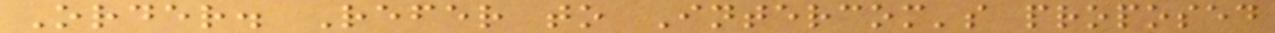Order. Refer to Intercom's proposed
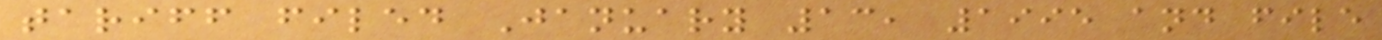tariff filed January 13, 1995 and file
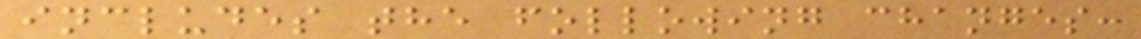includes the following changes:
